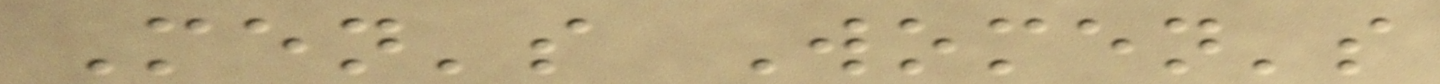Men's Women's
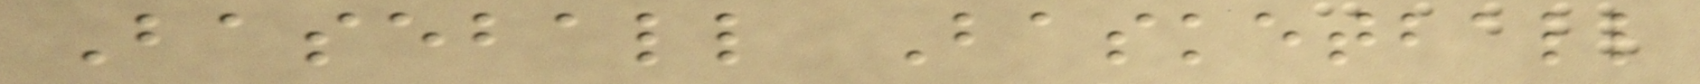Baseball Basketball
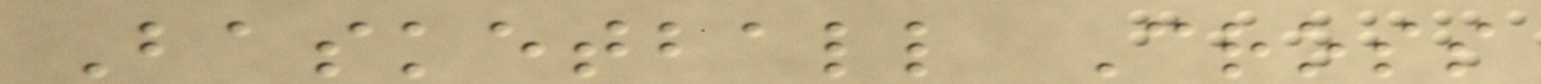Basketball Cross
